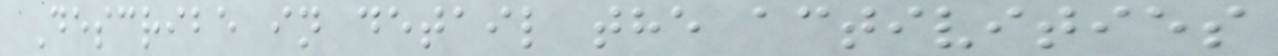Describe in detail the activities
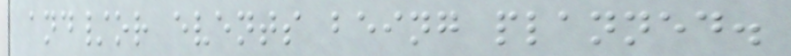and/or events being planned.
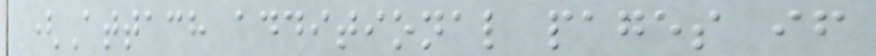(Attach additional pages if
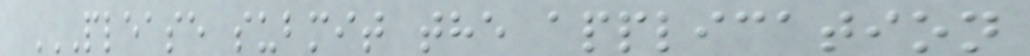PLEASE SUBMIT THE APPLICATION
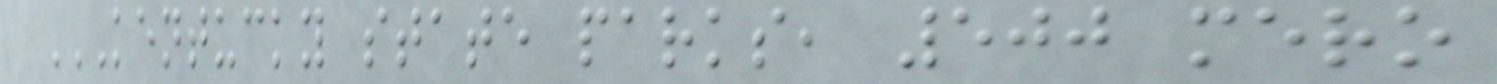KENTUCKY STATE PARKS, 500 MERO
